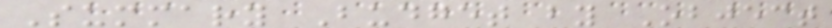Summary Budget by Object
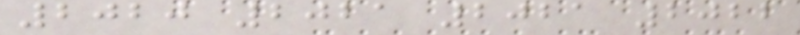2020 2021 2021 2022
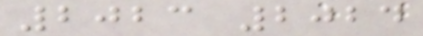2023 2024
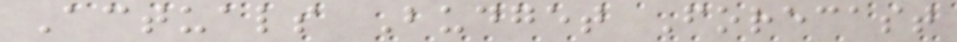Actuals Budget Forecast
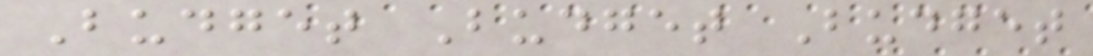Budget Budget Budget
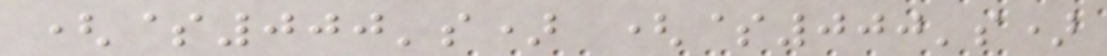($000's) ($000's)
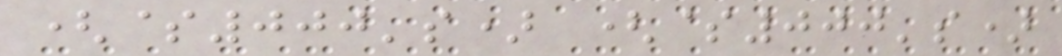($000's) ($000's)
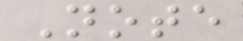Note
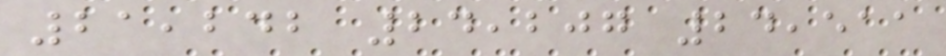21,242 24,207 24,511
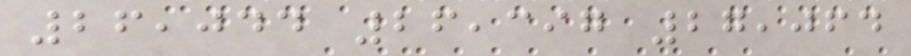26,044 26,397 27,064
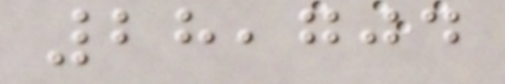28,704
